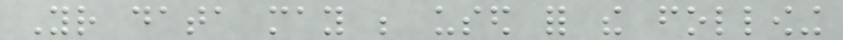Your data may be used for the following
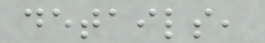details,
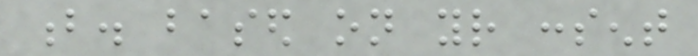b. based on your consent
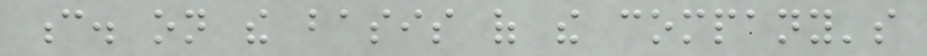c. on the basis of the company's
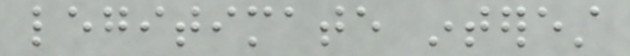legitimate interest
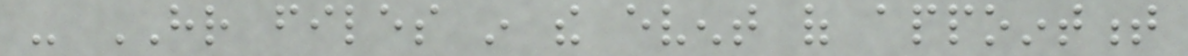- HR files in the event of appointment
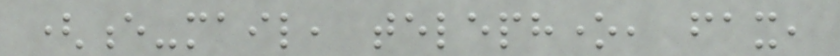(e-mail, telephone, fax,
